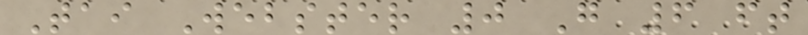Tai Webster 0 G 6 ft
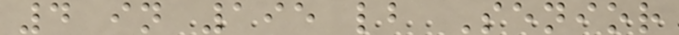4 in 195 lb Senior
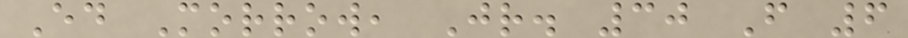Ed Morrow, Jr. 30 F 6
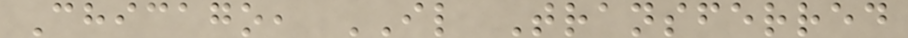Chicago, IL Transferred
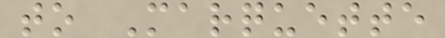to Marquette
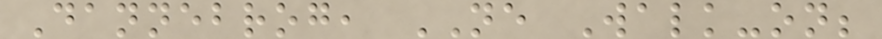Dannebrog, NE Walk-on;
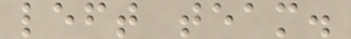left team.
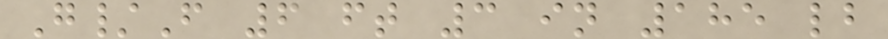G/F 6 ft 3 in 185 lb
